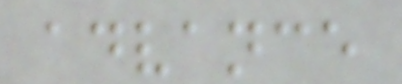advance
